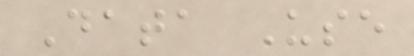Data Use
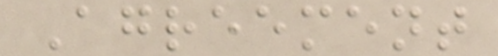Agreement
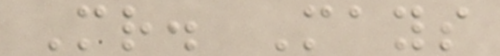Mr. Mays
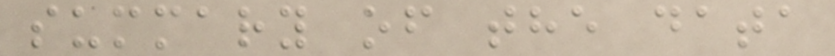summary of the data
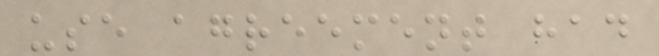use agreement had
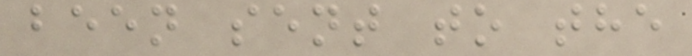been sent to the
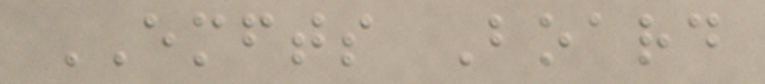EMFTS Board
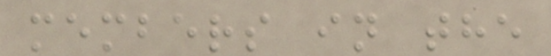members in the
